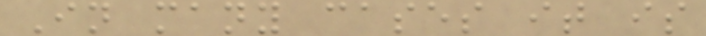In many cases it is
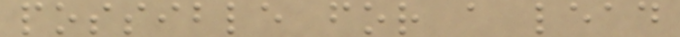possible for a lead
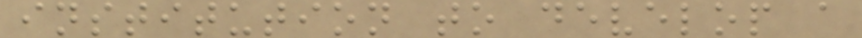institution to develop a
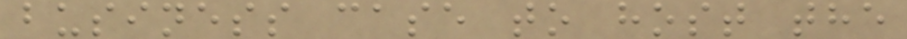business case to host the
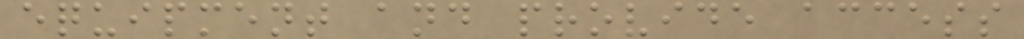equipment and provide access
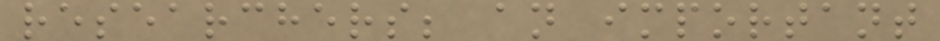researchers; an important
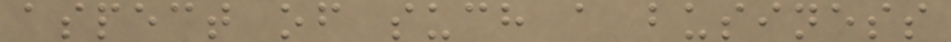aspect of such a business
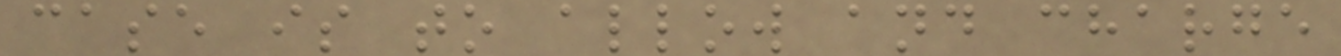case is to allow and charge
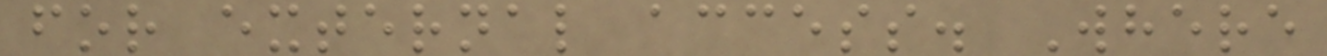for external access. Where
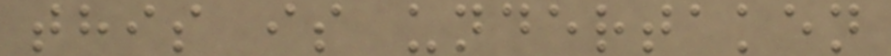this is undertaken
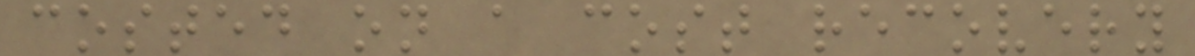costed on a cost recovery
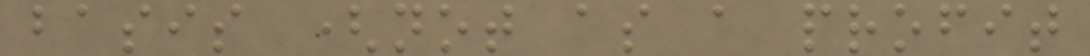basis (not as a profit
